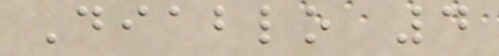Diablo 4
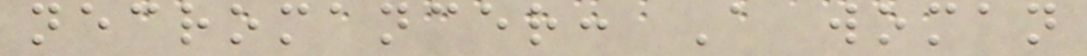necromancer: A woman
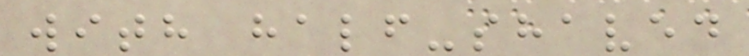with half-shaved
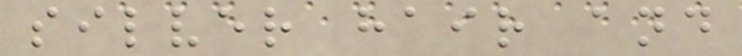silver hair and
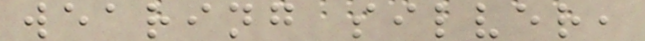wearing silver,
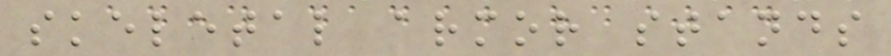skeletal armor stands
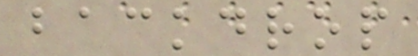backdrop
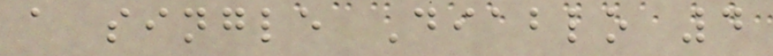a single Diablo 4
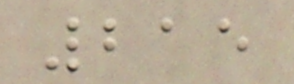215
